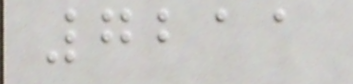7211
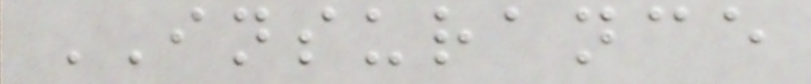INSURANCE
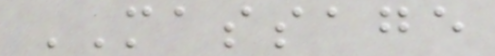MASSAGE
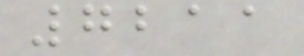7211
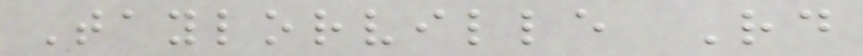Taylorville Rd
